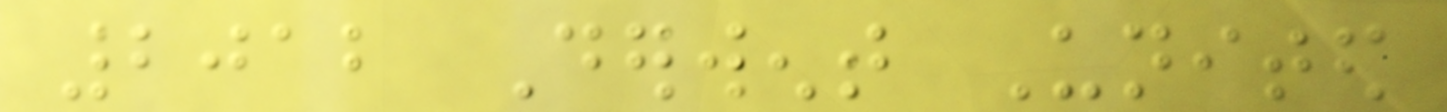2012 Derwent United
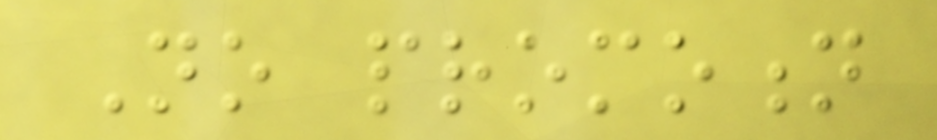No promotion
